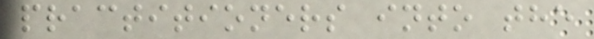practitioners into the
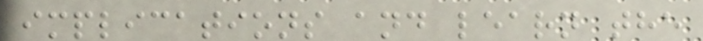implications and learn the
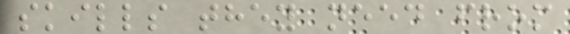skills they need from
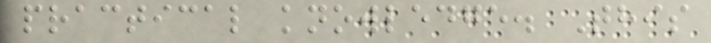practical knowledge. This
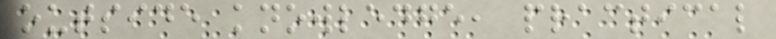outside knowledge, practical
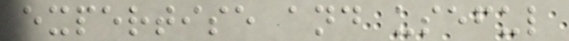expertise and useful
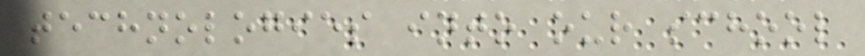technologies into our school
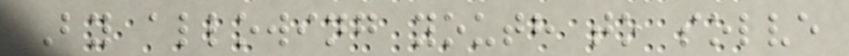By allowing youth to solve
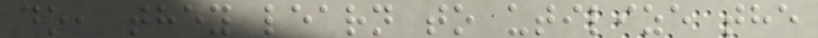do, they learn to utilize the
